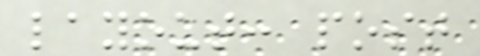layout: post
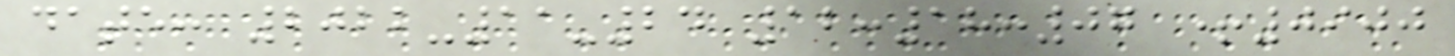date: 2022-11-24 12:18:07 +0900
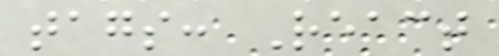tags: React
